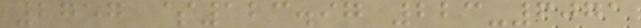2757 $123.97 223-6071
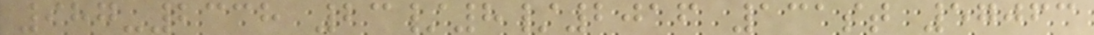987-2338 23/8/2016 131st 57063
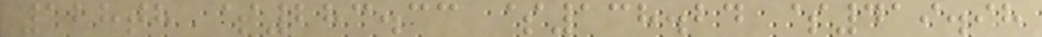128th $283.33 $138.24 $419.98
